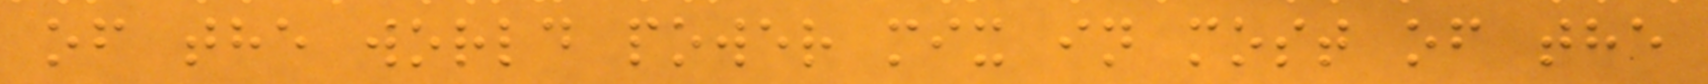of the world power mix in most of the
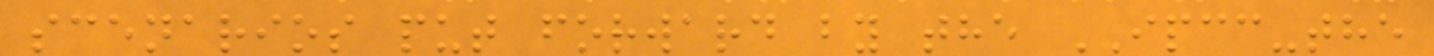scenarios put forward by the IPCC-the
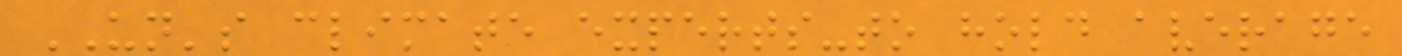UN's climate experts-to hold average
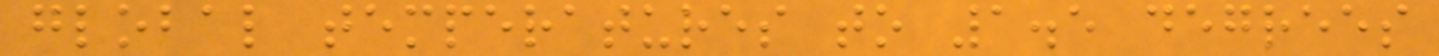global temperatures to 1.5 degrees
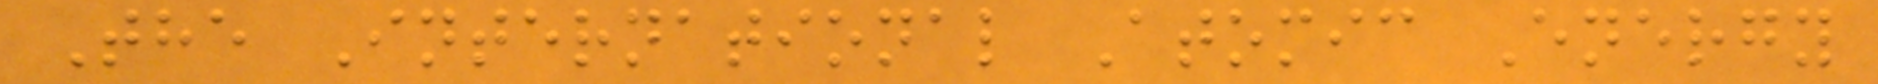The International Atomic Energy
